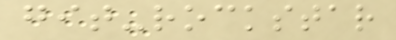git-rockstar
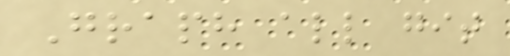Graph all git
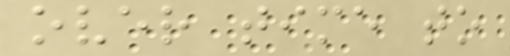over time to
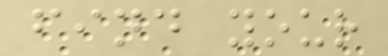find your
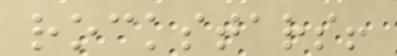rockstars!
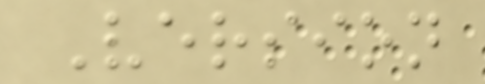Version
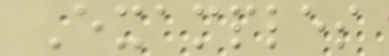Examples
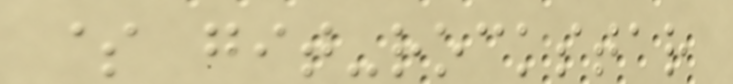$ git-rockstar
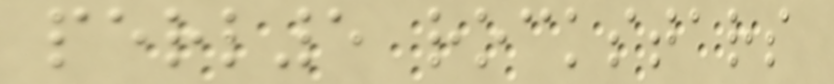perl5 rockstars
